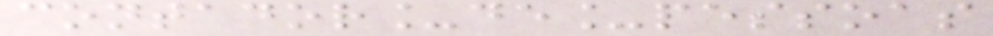contador_de_pessoas
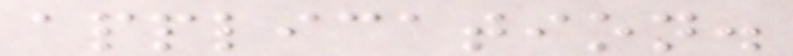application.
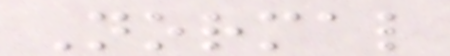Normal
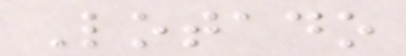Lotado
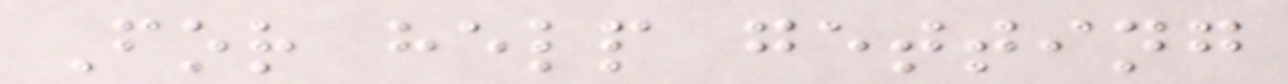For help getting
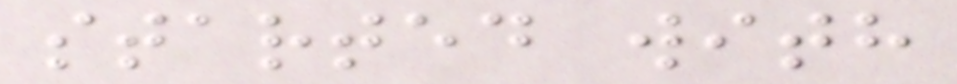started with
